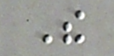The
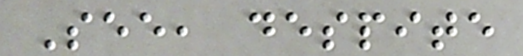See, despite
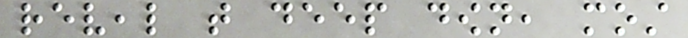reveal that deep down, most
